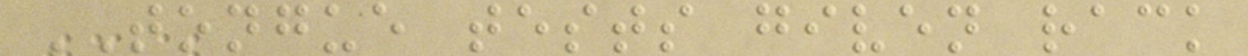TONGUE tests given rack
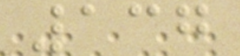137
